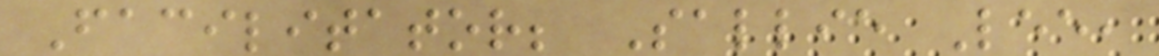Facilitator; Sallie Lee,
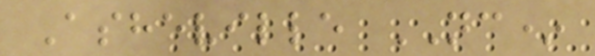Asheville NC*
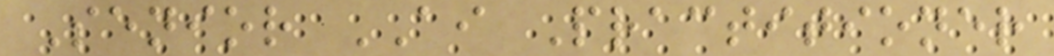Senior AI Practitioner
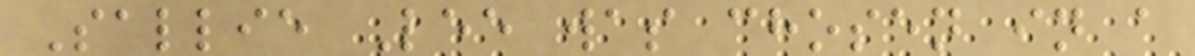Sallie Lee was chosen in a
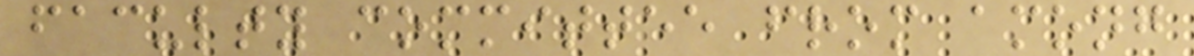faculty committee from among
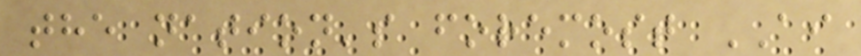the nation's foremost AI
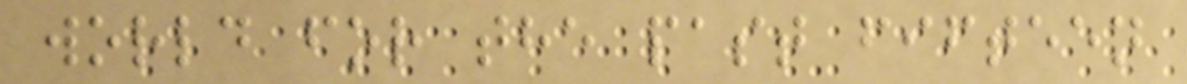world for the past fifteen
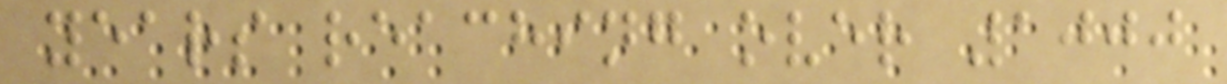years reaching over 1000
